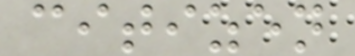citizen
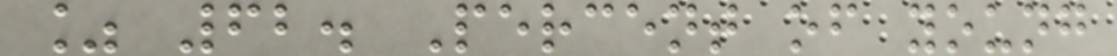% 62. Percent of young
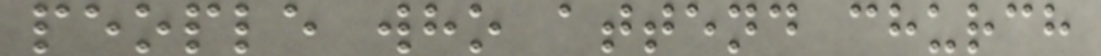people who attend church
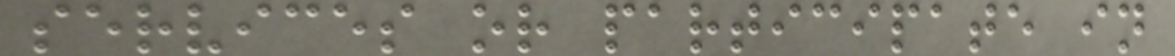services or participate in
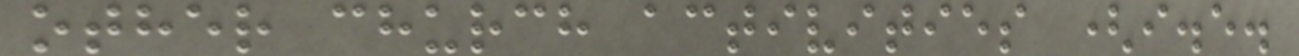other church activities (i.e.
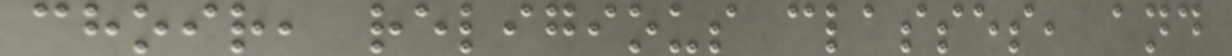choir, religious classes, and
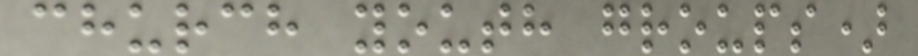church youth groups)
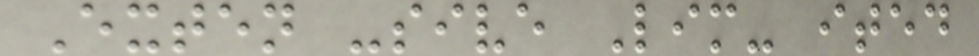Exten -sive Lim- ited
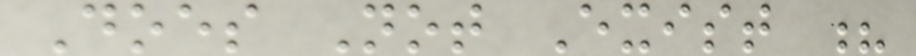Does Not Exist ?
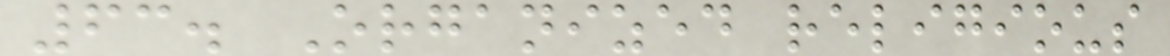63. Organized religious
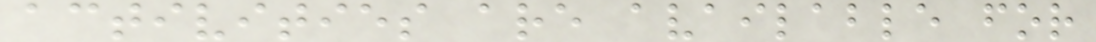activities are available for
